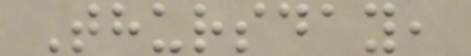Thursday,
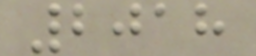2018
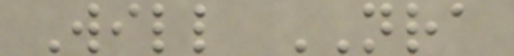Will NRA
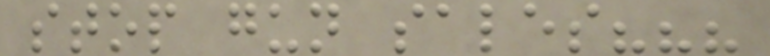stop gun sales???
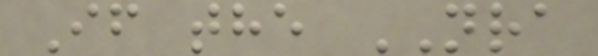If the NRA
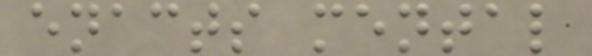enacts mental
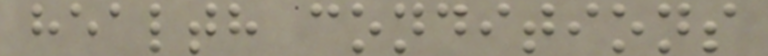health conditions
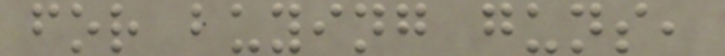for buying guns,
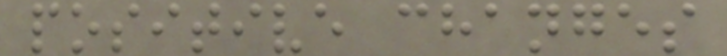positive changes
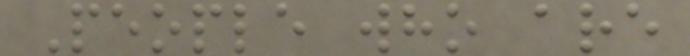People who are
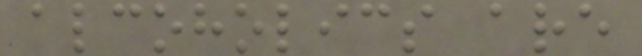alcoholics are
